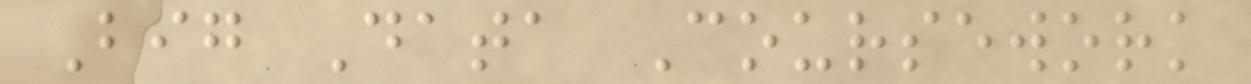Big Data Coursework
